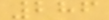286
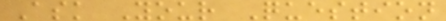Ask Your Question
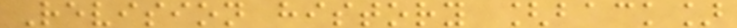Revision history [back]
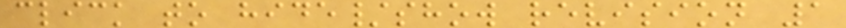click to hide/show revision 1
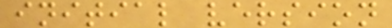initial version
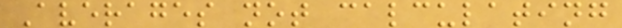Averages not calculating
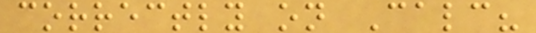correctly on Calc?
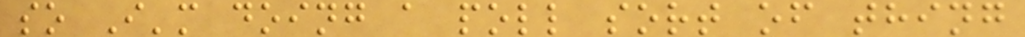so I'm doing a poll sort of thing
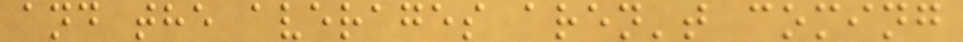and the averages aren't coming
